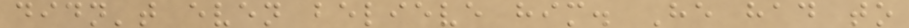didn't even believe him. He had to
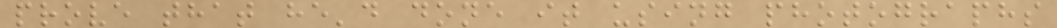prove that he'd done it using photographs
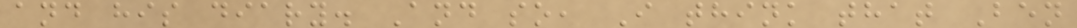and his diary. And so, I think that Ben
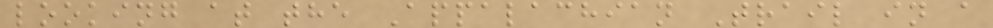looking at the Appalachian Trail in a
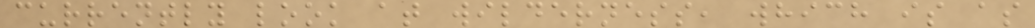currently look at wilderness, which is as
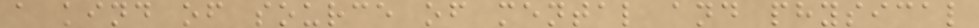a kind of source of mental and physical
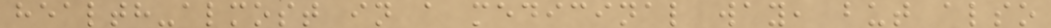health-almost in a medicinal way, but also
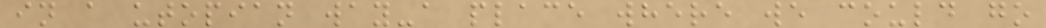in a utopian way-a place where we could go
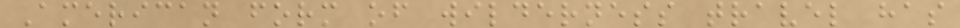American form of wilderness travel has
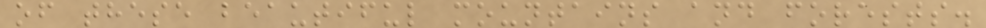of these beautiful mountains and forests.
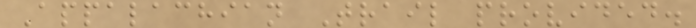Appalachian Trail provided.
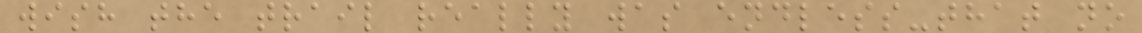wish the trail really was endless-that no
